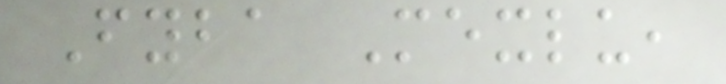Fyba Mexlu,
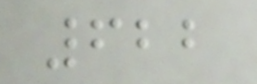622
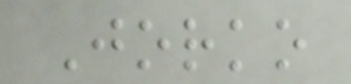Jorko
